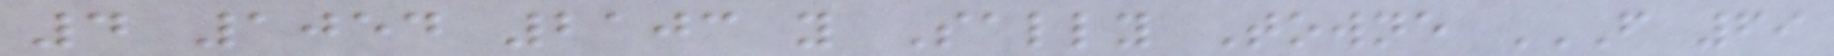4 1054 2103 y Sally Towne F 69
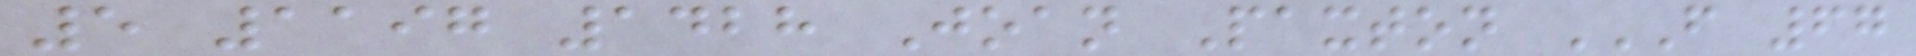5 1197 1428 Joan Paxton F 67
